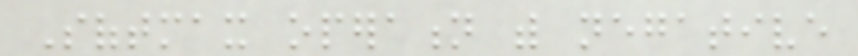Softmax operation with negative
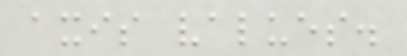axis values.
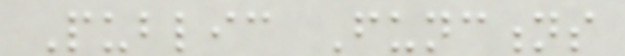Public Functions
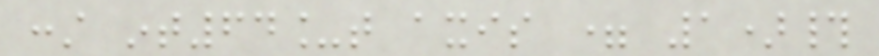const int64_t axis = 1)#
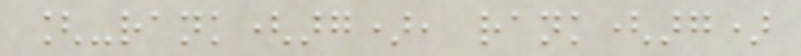[-rank(arg), rank(arg)
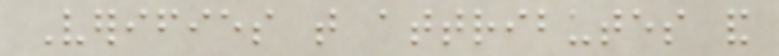Verifies that attributes and
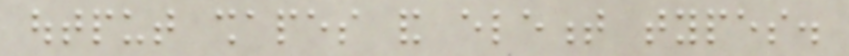output shapes and element types.
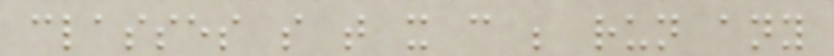classes so that it can be run any
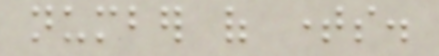number of times.
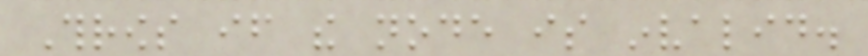Throws if the node is invalid.
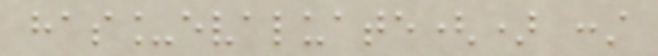has_evaluate() const
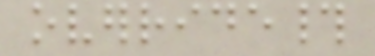override#
